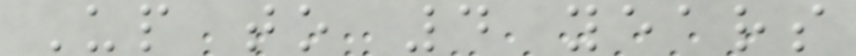Up to 4 years
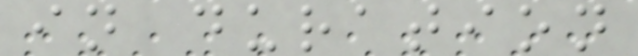in duration
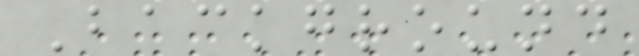Background
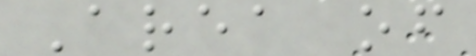Area of
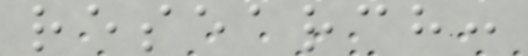research:
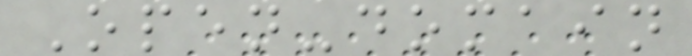Open-domain
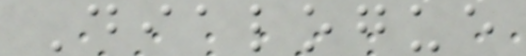Dialogue
